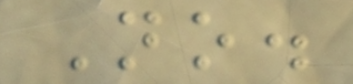No.
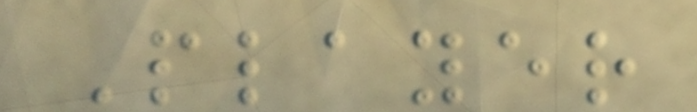Player
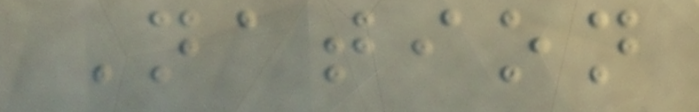Nation
